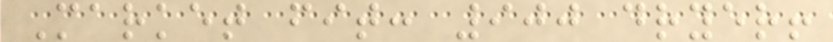Market fit: 900 dryer!
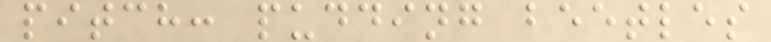pitch: pudding beetles
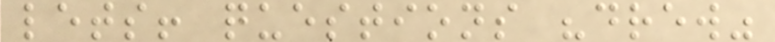lets! questions "drew"
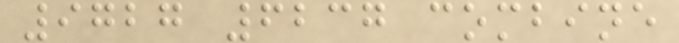9727 6237 combine
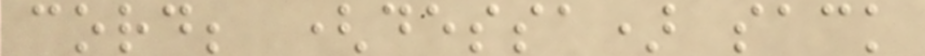cord; (dessa) sack
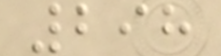298
